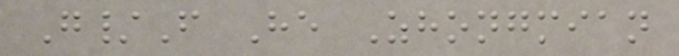G/F He Zhongmian
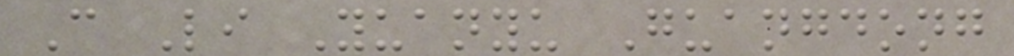C Li Yuanyu Guangdong
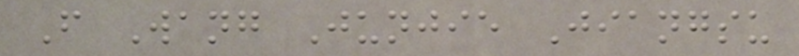F Wang Junjie Jiangsu
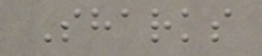Sharks
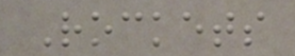Rockets
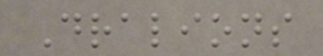Dralions
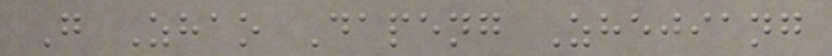G Zhao Dapeng Zhejiang
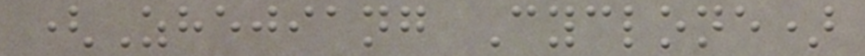(Zhejiang Cyclone)
